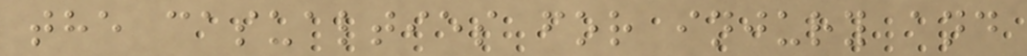the casualties for injury and
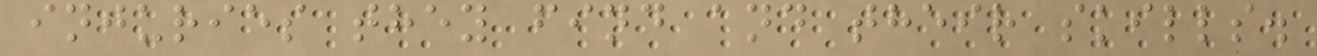injuries they find and their skills.
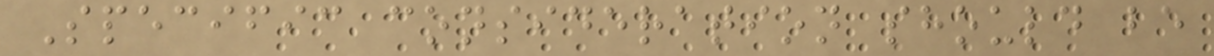Specific consideration should be
